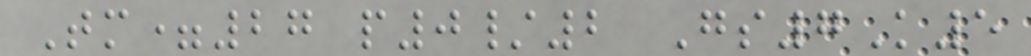Tm=27 p0/2 Gs7K5
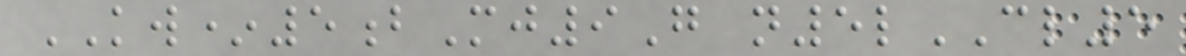KW*5bMj9G n5lCL5
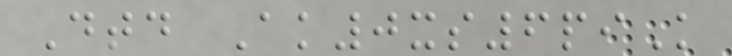Dtd Ak0xs6piK
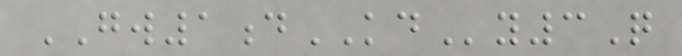GW1dKDy3Q
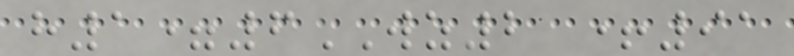h1=6WZ2 +91
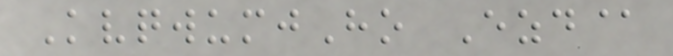KvqwumjHo Ezd@
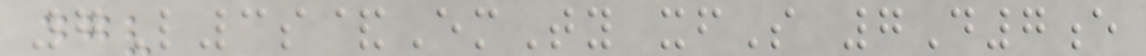7L3s&EmTy xfS 7D7e
